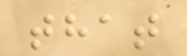that
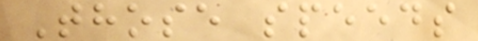Those speeds
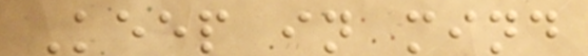Keep in mind
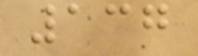137
